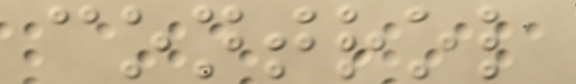control
